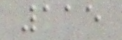115
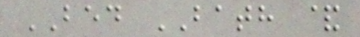BED BATH &
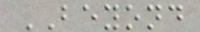BEYOND
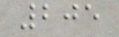205
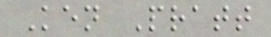Ken Pratt
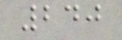240
